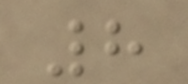8
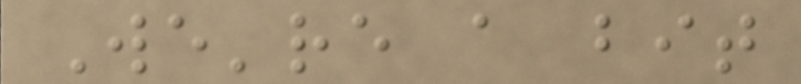We're a bit
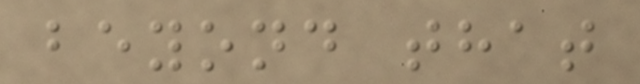beyond that
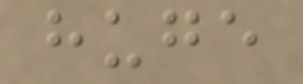huge
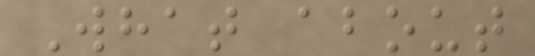What about
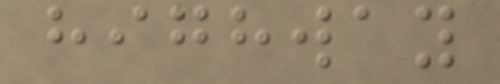highway
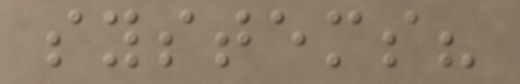systems?
